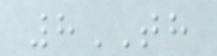8TH
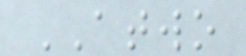ATWO
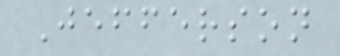Jefferson
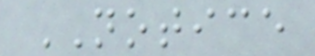NOTICE
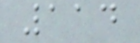114
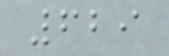629
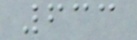633
